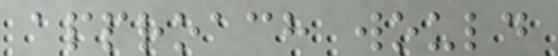approach would
